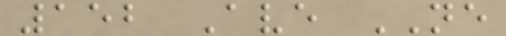152 Ave NE
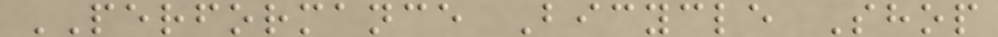PERFORMANCE Bicycle Shop
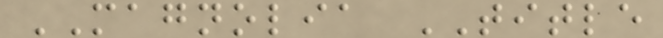MAGNOLIA TITLE
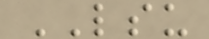LSU
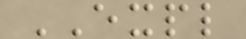EXPL
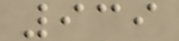939
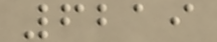6219
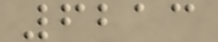6213
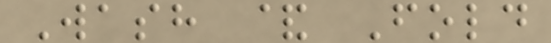Wash & Fold
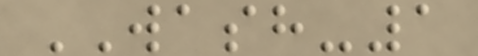WASH-1
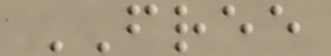FREE
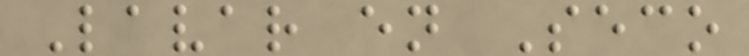Lavar en Seco
